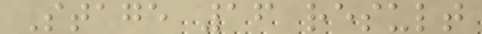Stage 16 result
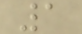1
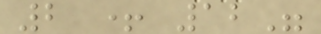2 + 12"
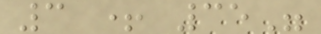3 + 35"
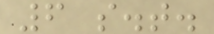6 s.t.
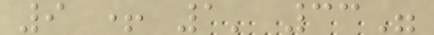9 + 1' 33"
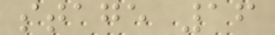stage 16
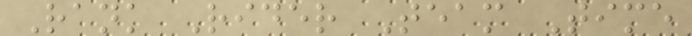Rank Rider Team Time
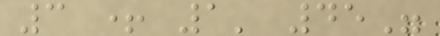3 + 1' 45"
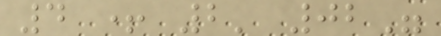4 + 2' 02"
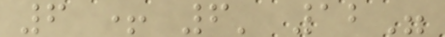6 + 6' 12"
